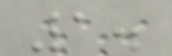1.
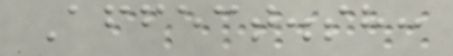Affect.sh:
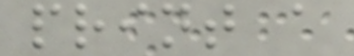print a
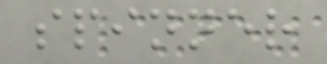spinner
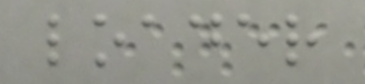loader
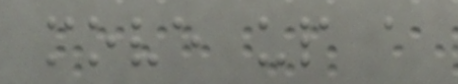move up a
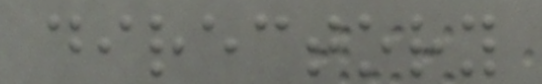directory
